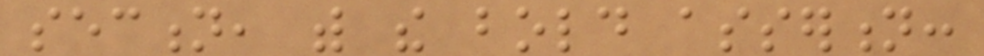section, with the bold assertion:
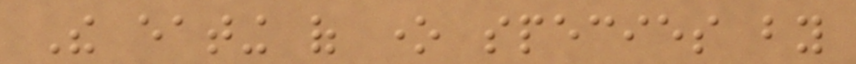The eating of one species by
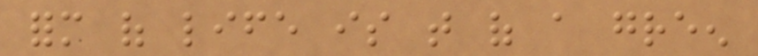form of life is that of a green
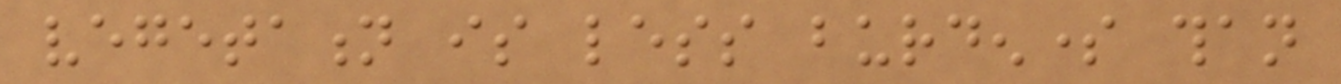vegetation is less burdensome than
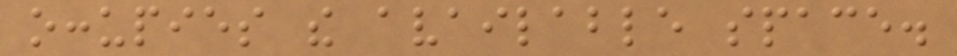occupies the available space.
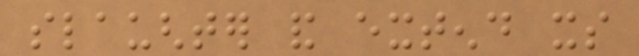slaughter and extend its
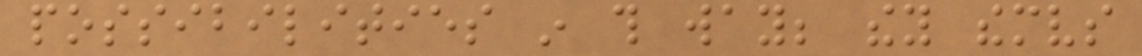possibilities in this way; they themselves
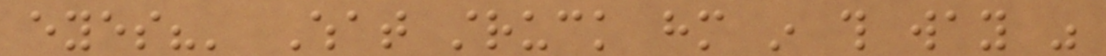eyes?' What struck him in this way was
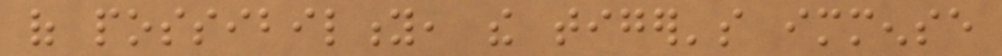of possibility, the tiger's immense
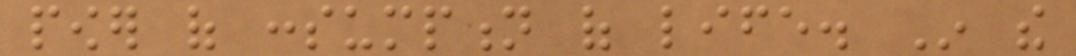power of consumption of life. In the
